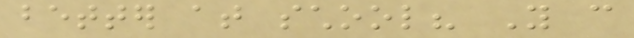better at school? You can
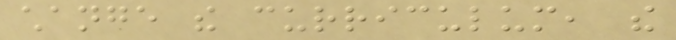change the curriculum, the
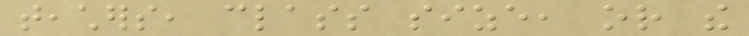teachers, class size, or the
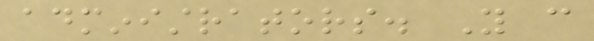administrators. You can
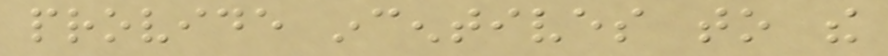provide incentives to the
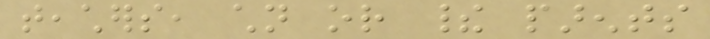teachers, children or their parents
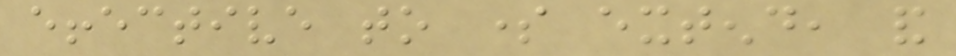effective to some extend, and
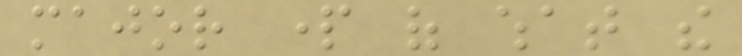major part of what the
